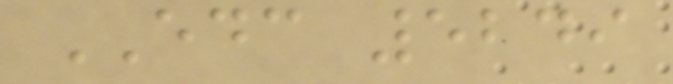EDC 5249
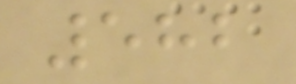582
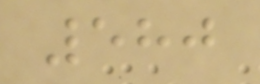580
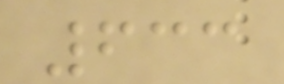633
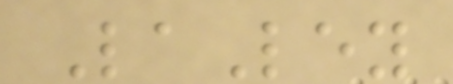LaLey
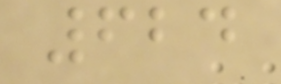624
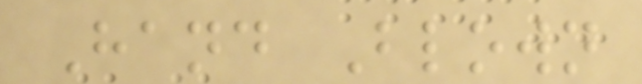Hand Blown
